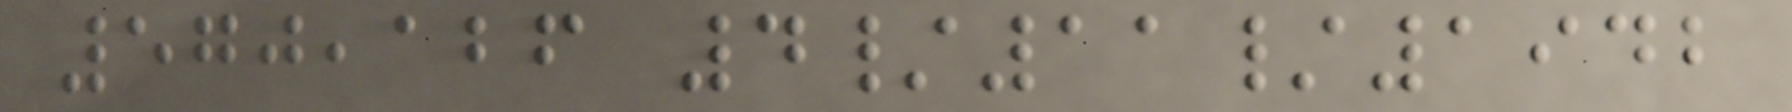570,126 4/11/1942
